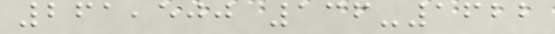261,500 136-1622
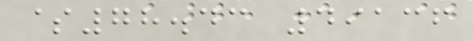$78.43 49136
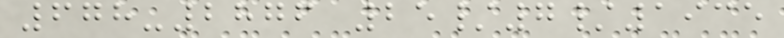678-2876 25/7/1935
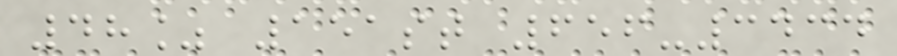48% 151st 656-3434
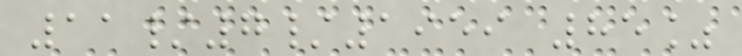11/7/1959 85%
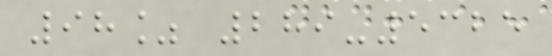98% 289-5325
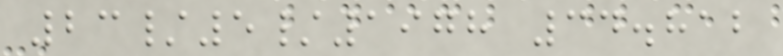23/5/1978 34.812
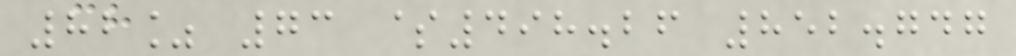82% 73 $498.26 852.747
